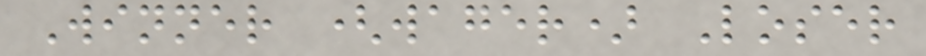Winner (wager) Loser
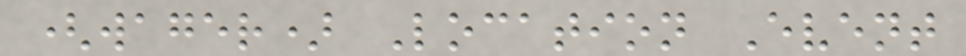(wager) Location Event
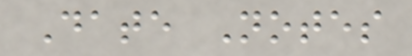Date Notes
